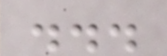...
